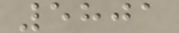5801
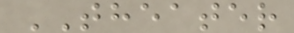THEATER
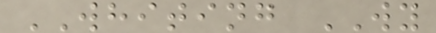WHITING WY
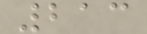213
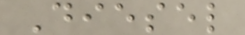Diesel
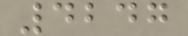4247
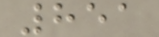851
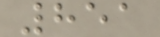851
